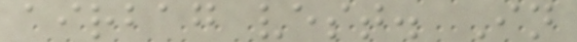airbag vest. In
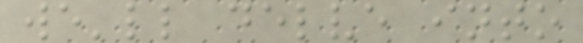we'll delve into
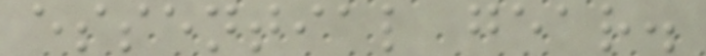essential gear.
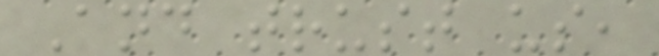And trust us,
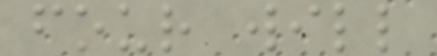four will
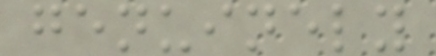genuinely
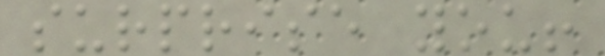surprise you!
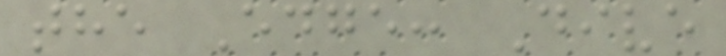the Edge: Dive
